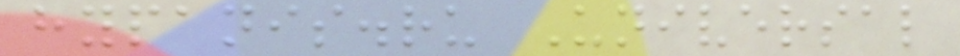hypanis.ru Universal
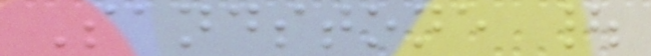Sandstone |
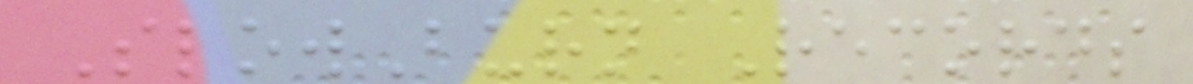SlowBurn Records
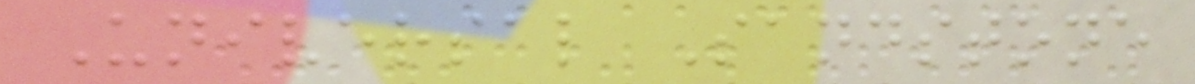Universal Sandstone
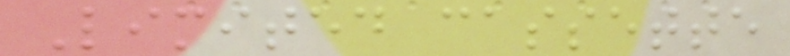Limited cassette
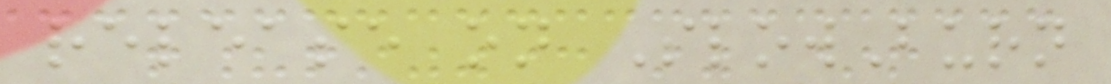release on SlowBurn
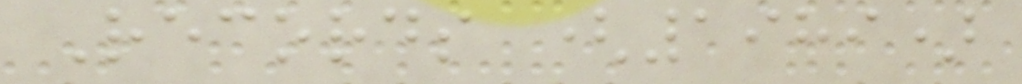Records (1989)
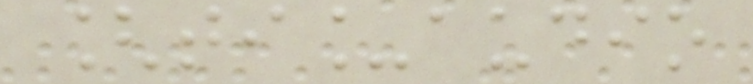[ti_audio
